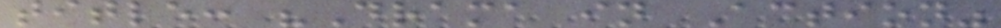title: "Drama in Action"
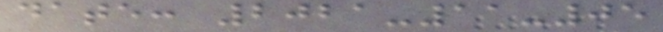date: 2021-11-05
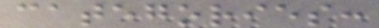categories:
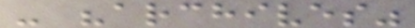- "archives"
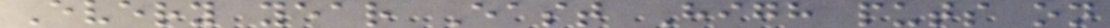Every year East High puts on
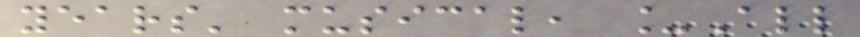years' musical, _All
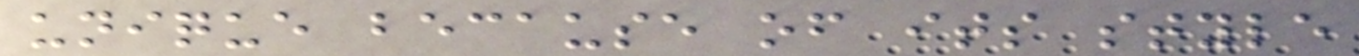unique because of its style
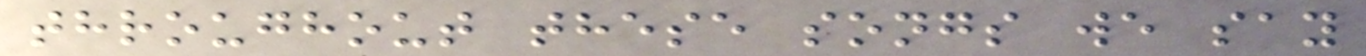throughout these songs we say
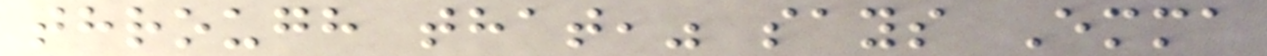through that," says Emma
